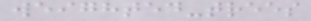weighted-trees
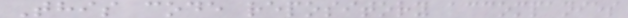This code repository accompanies
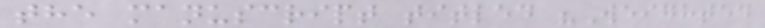the manuscript titled "Weighted
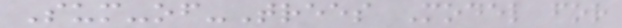Sum-of-Trees Model for
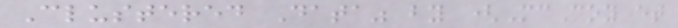Clustered Data" by (McCoy et
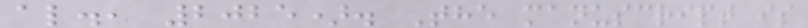al., 2025). The manuscript is
